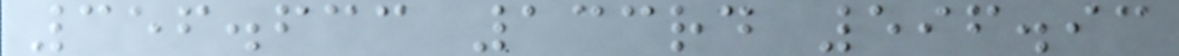356.633 133rd 596.93
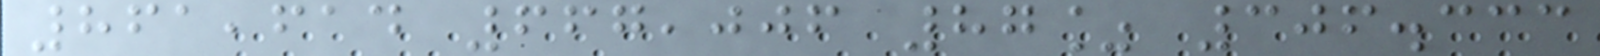861,614 667,006 87% 306.333
